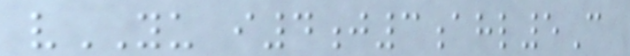vYU i4j3ahl5C
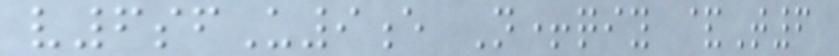v6sfU9e N+qiy &T6
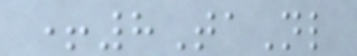+8TaNl
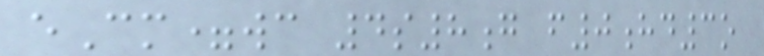eCm=wc 4s8g f0hd3o
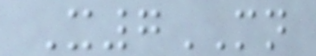X7MN
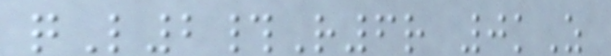qL2#R6r 0kZ
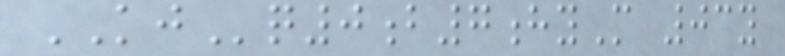KJq0b7hyM 03y
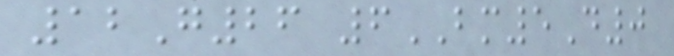12G26 6BM5D0
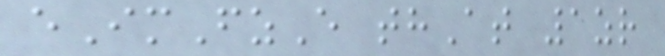eImFzE thAt 1zr
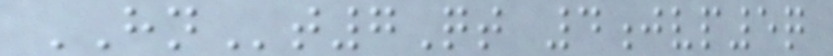HNt7Qt 4jvp5q
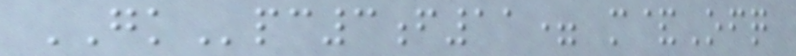GKpc3f11= m&Ofq
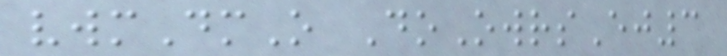vwmDmO DoOwrsEj3
